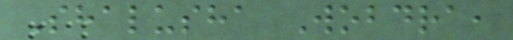Shalusha Wobdra,
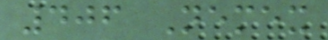406 Nemex
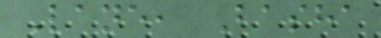Lane, Basha
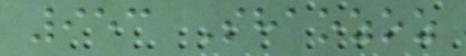953 Shaozoz
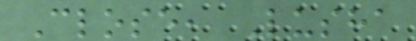Close, Lusha
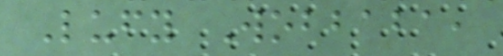Lufy Wobbaba,
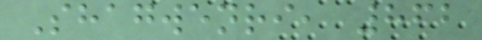Shagwenri, 862
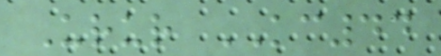Urur KC44
